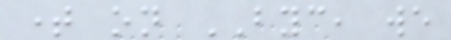time on BYC, we
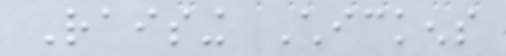Raising Chickens
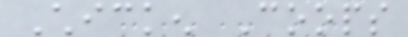Chicken Coops
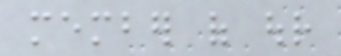member of our
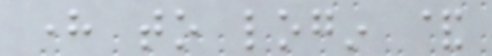here to login &
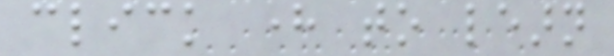click here to learn
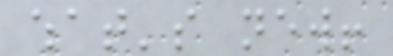what's new!
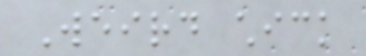Weird chick
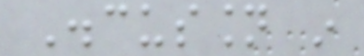Discussion in
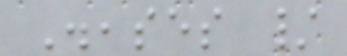Diseases /
